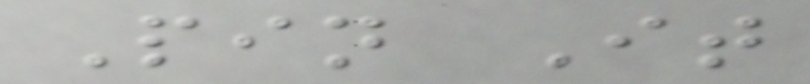Pin It
